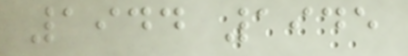1944 1945
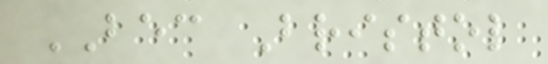BEC Bristol
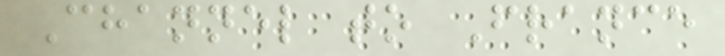Channel to France
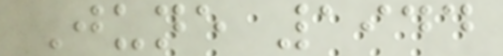June 1944
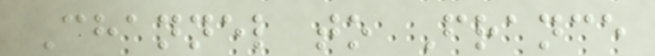Channel to France
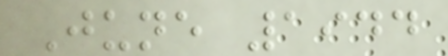June 1944
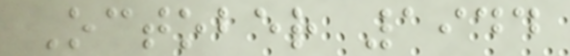October 1944
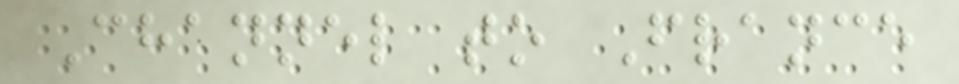Channel to France
